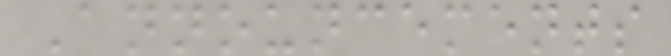Announcements
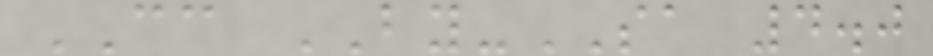CC BY-SA 4.0
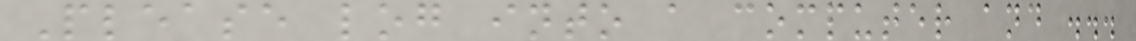Please log into a computer and ...
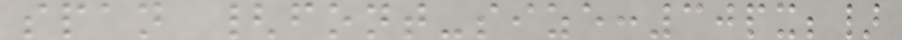span {font-size:30px;}
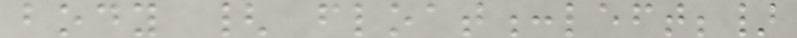body { float:left;}
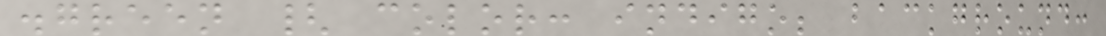.green { color: indigo; background:
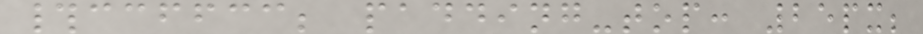#ccffcc; padding-top: 25px;
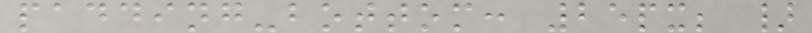padding-bottom: 25px; }
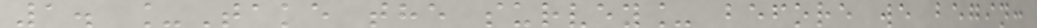1. _Take the survey_ before we begin:
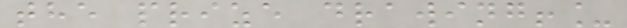the prize drawing!_
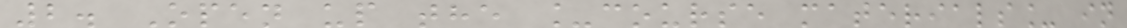2. Open up the _course materials_ in
